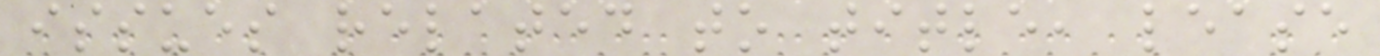issues related to title, lease
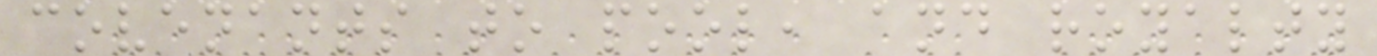covenants to pool, and royalty
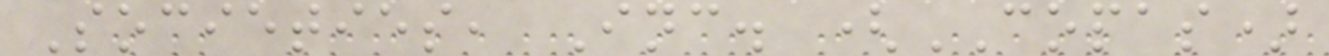Societies, Inc. (COPAS)
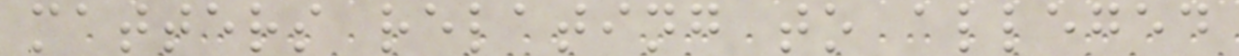matters relating to alleged
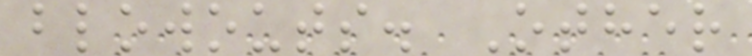blowouts. Other
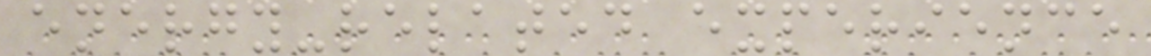energy-related experience
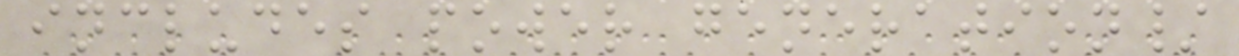includes power generation/
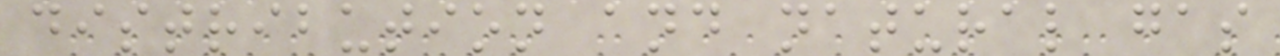distribution and natural gas
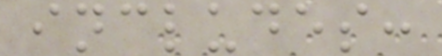includes:
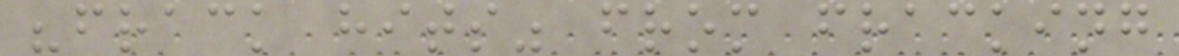"frack hits" from fracking
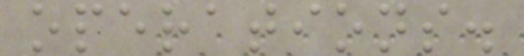operations.
